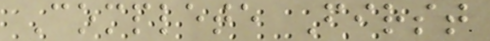Complete First
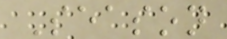Season
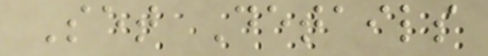Set Details
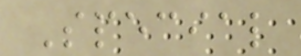Special
